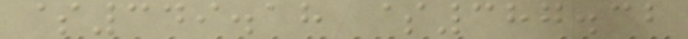$349.18 $387.32
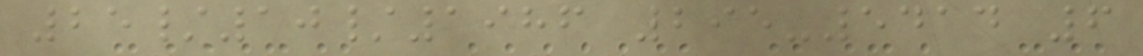25/10/1986 295-5414 6
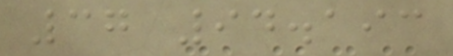37 94.193
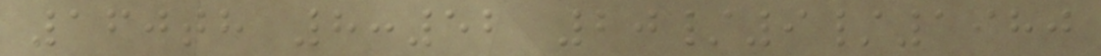160th 8:52 20/9/1980
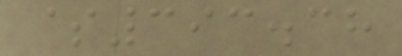$393.38
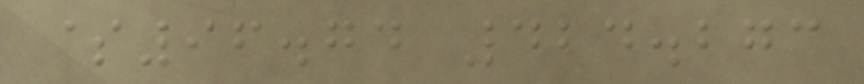$96.74 424.273
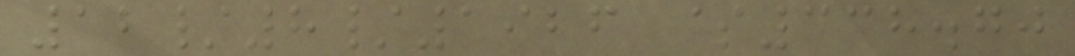12/8/1926 $338.70
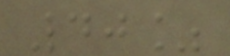40%
